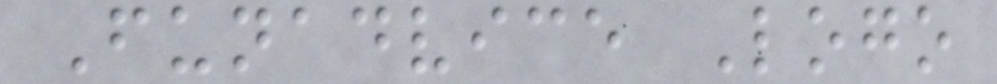Funadvice Logo
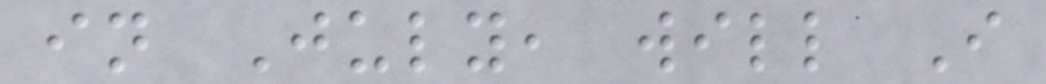in July, will I
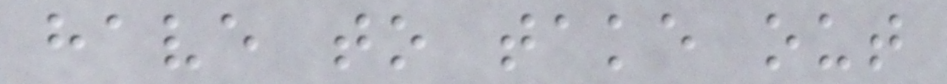have to take out
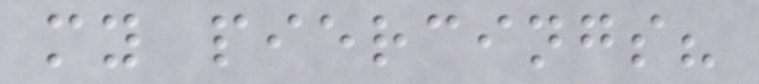my piercings?
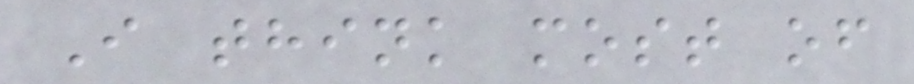I think most of
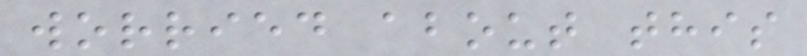worried about this
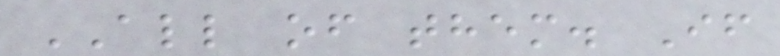ALL of them. If
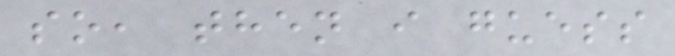so, then i guess
